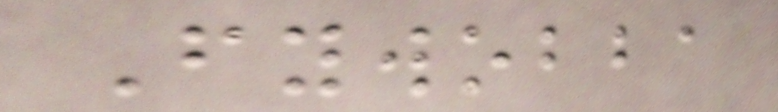Fywobba
